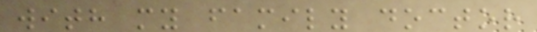with my family doctor
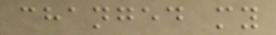changed my
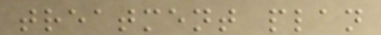treatment plan
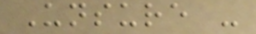Unsure -
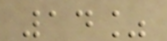14%
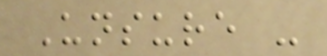Unsure -
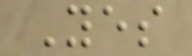Yes
